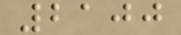2100
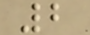2
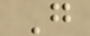G
